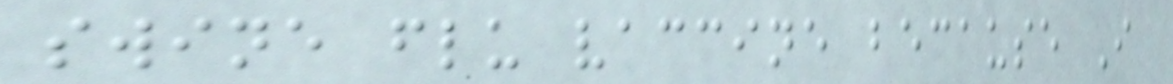swine flu vaccine because I
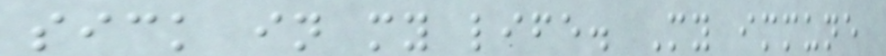sick in my life. My immune
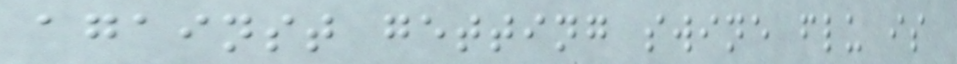against getting swine flu is
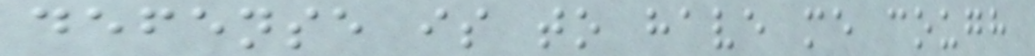defense is to have me cough
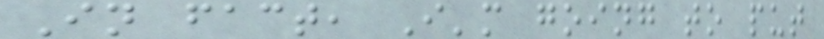In fact, I'm going to put
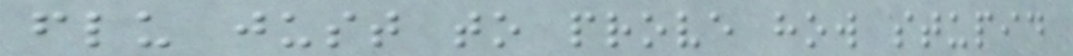flu just to prove how stupid
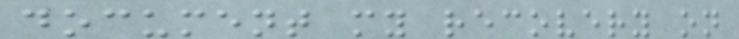document my recovery on
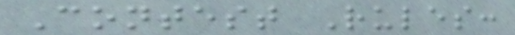Contest Rules:
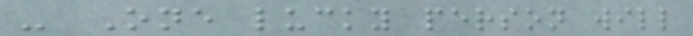- One lucky person will
